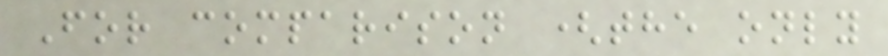For comparison (the only
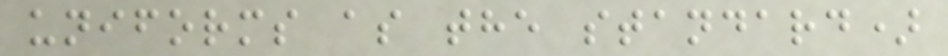uniforms as the standard)
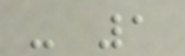- 1
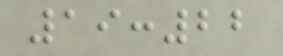19:22
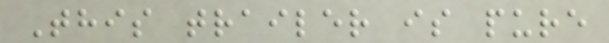This trailer is pure
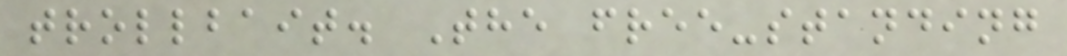trollbait. The free-standing
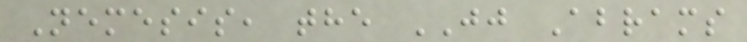Nemesis, the JJ Abrams
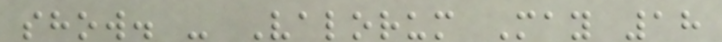show. - Valorum May 18
